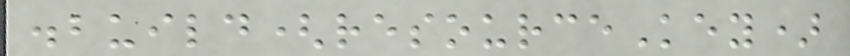.build(resourceKey)
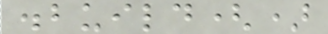.build()
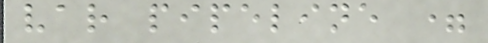var pipeline =
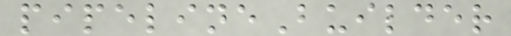pipelineBuilder
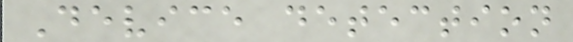Device detection
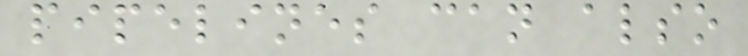pipelines can also
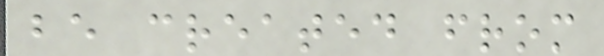be created from
